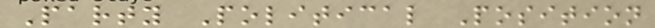Party Political Position
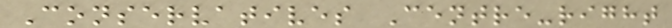Conservatives Centre-right
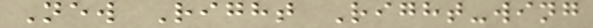New Right Right-wing
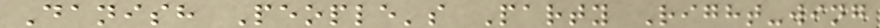Danish People's Party Right-wing
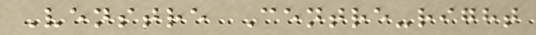Venstre Centre-right
